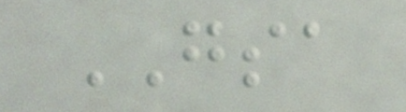GSA
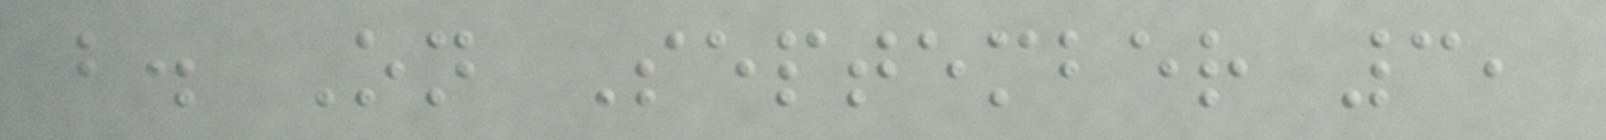b. On September 3,
